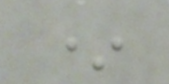*
